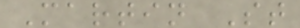Martin St
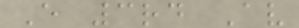E 3rd Av
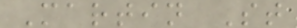Martin St
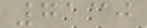7130
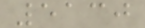5130
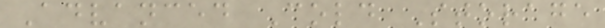Advanced Cold Storage
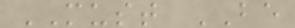MUST BE
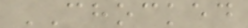CHOCKED
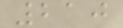210
